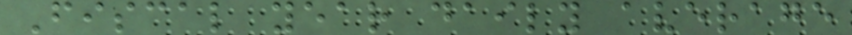Fiscal year daily average
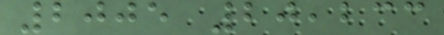2005 20,233
